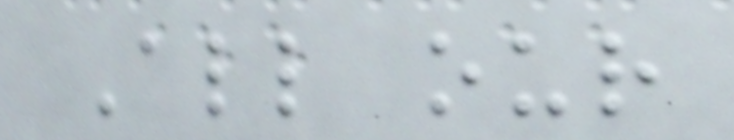All our
